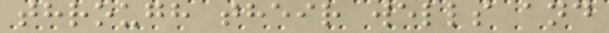through their wells and
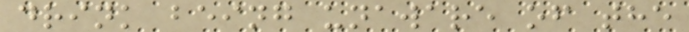drink being unaware of the
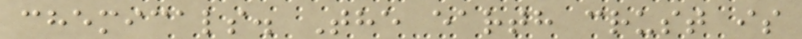chemicals. The earth crust is
